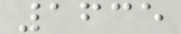1635
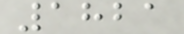1821
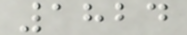1824
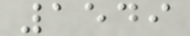1549
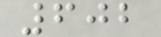602
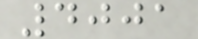4001
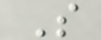S
